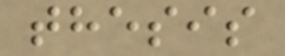thesis
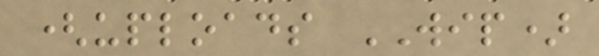(uploads WIP)
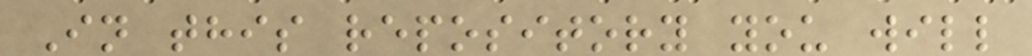In this repository you will
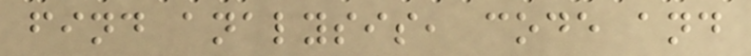find analysis, code and
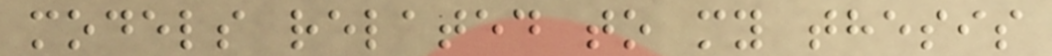models related to my thesis
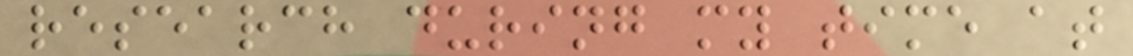research during my time at
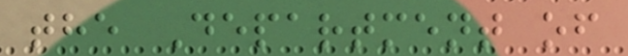the Department of
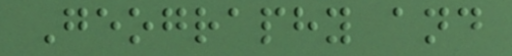Geography and
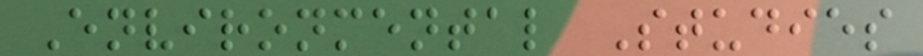Environmental Studies
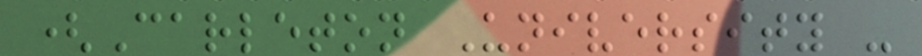(Carleton University -
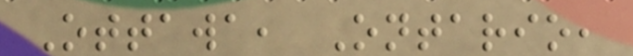Ottawa, Ontario,
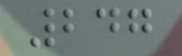247
